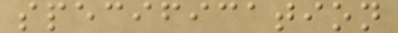specification
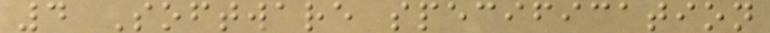4 Software specification
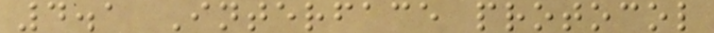4.1 Interface protocol
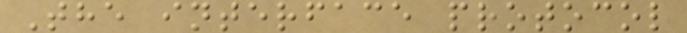The interface protocol
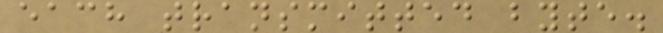each transmitted byte.
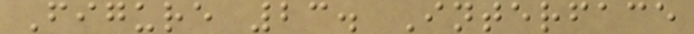Figure 23. Interface
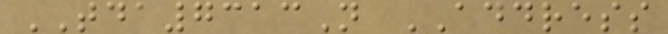TDA7313N ADDRESS
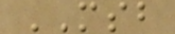MSB
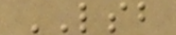LSB
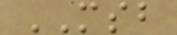MSB
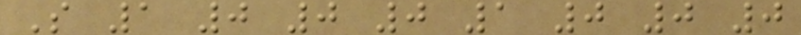S 1 0 0 0 1 0 0 0
